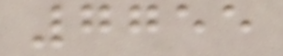7755
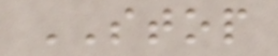STOP
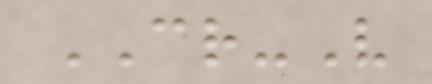CR-V
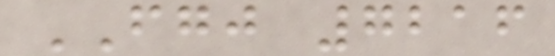FGJ 7216
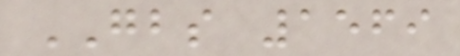GBS 1569
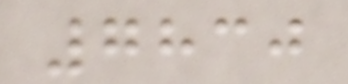7830
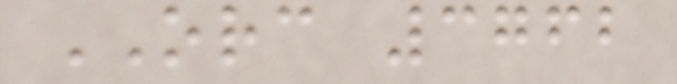ORC 3762
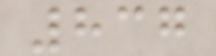837
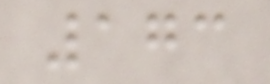173
